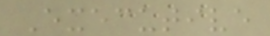Executive
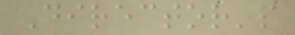Director's
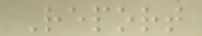Report
